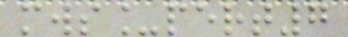mws_pert7
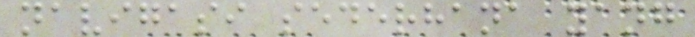navigasi sederhana yang
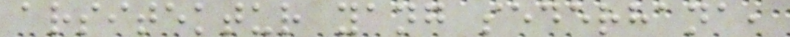arsitektur yang sederhana,
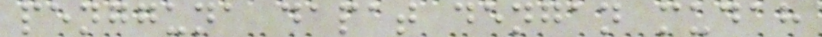pengguna dapat dengan mudah
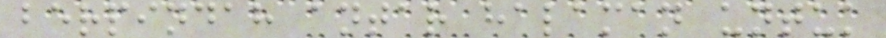berpindah antar halaman untuk
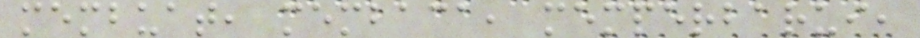membuat, membaca, memperbarui,
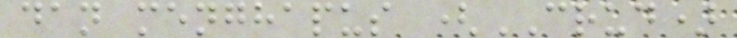dan menghapus (CRUD)
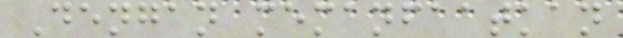Dengan memanfaatkan
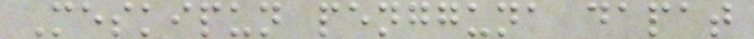Meskipun pengguna dapat
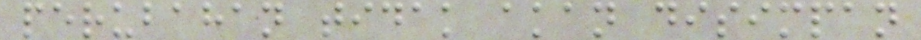perubahan tidak akan disimpan
